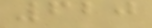620
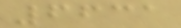6631
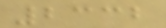2332
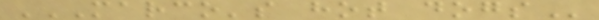MARCO'S HOT DOGS
